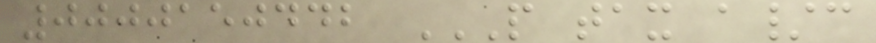0000150442 P TAX A/C
